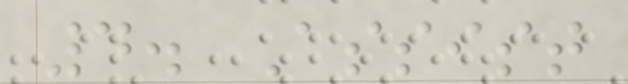4. Assist
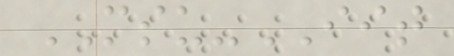MSU-IIT
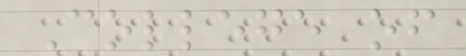College of
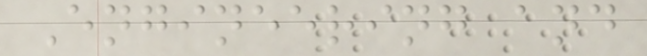Engineering and
